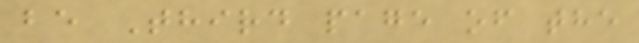be Third page of the
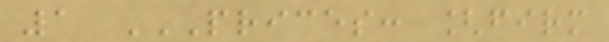1 PRICES: [FIRM
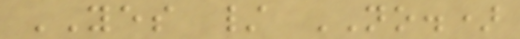YES / NO.)
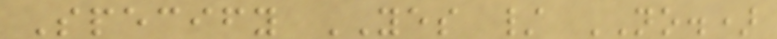Specify YES / NO.)
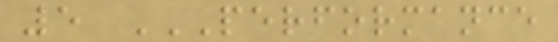5 PERFORMANCE
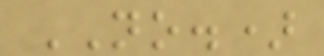NO.)
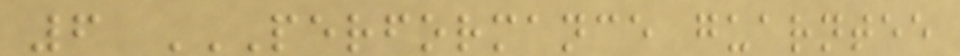6 PERFORMANCE GUARNTEE
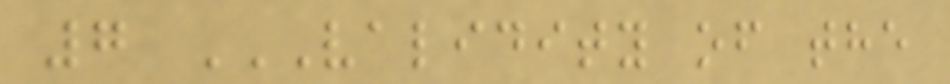7 VALIDITY OF THE
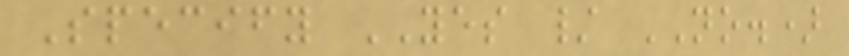Specify YES / NO.)
